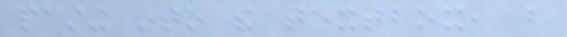pasting into the textbox, but
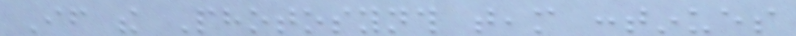If the Photosynth team continues
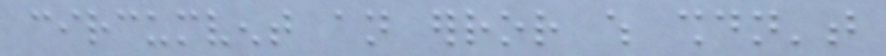circumvent an error which shouldn't
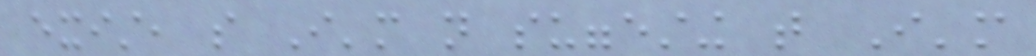exist, so I'm not suggesting that I'm
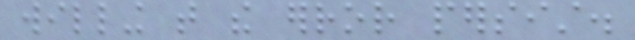willing that the error persist.
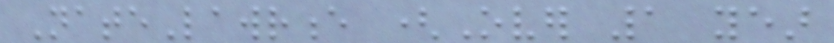NateLawrence (Over 1 year
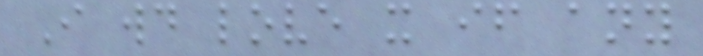I would love it if any
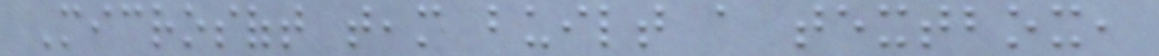Microsoft team built a textbox,
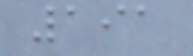191
